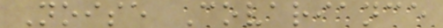Noise Covariance
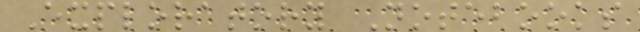Exploratory Notebooks
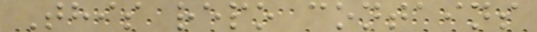This repo contains
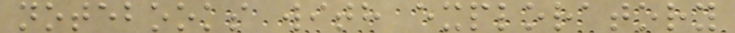notebooks with exploratory
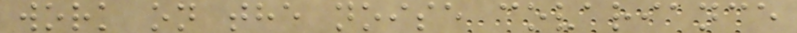work on the noise covariance
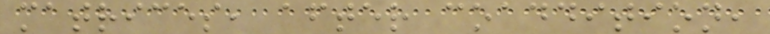matrices, after coaddition,
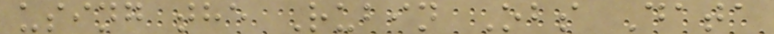using the Rubin Obs Data
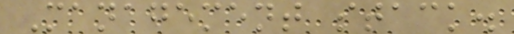Management stack.
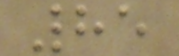85
